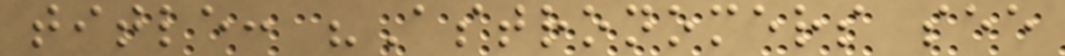title: "Astronomers see
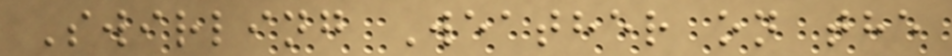Swirling Weather on the
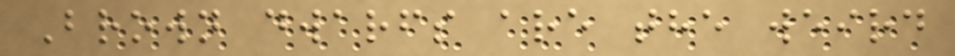Brown dwarfs are the weird
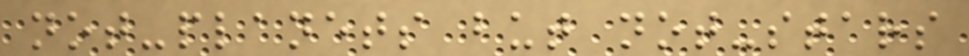not-planets but not-stars
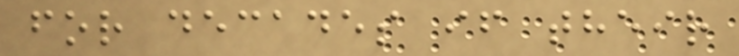for decades if their
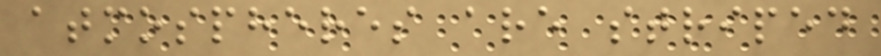atmospheres are striped
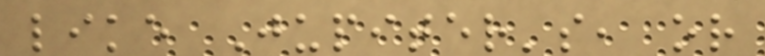like Jupiter's, or
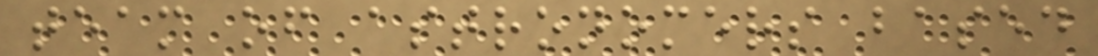team of astronomers based
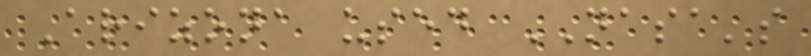Arizona used NASA's
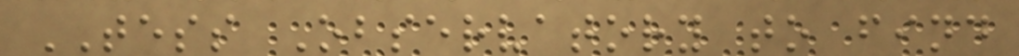TESS Observatory to find
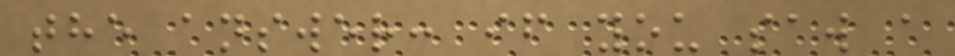the answer: if you saw a
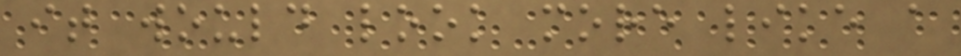it would look more like a
